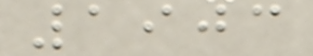1903
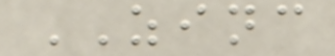ZINC
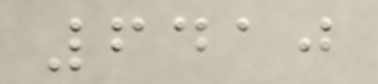6410
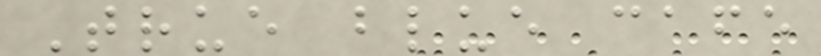True blue cafe
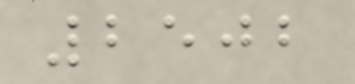2502
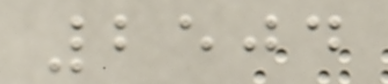2504
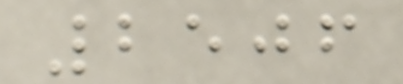2506
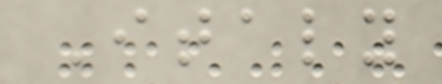Italy
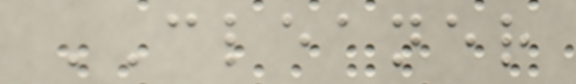CLEANER
